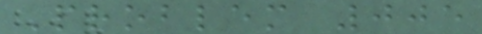Problem 005
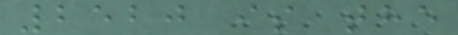2520 is the
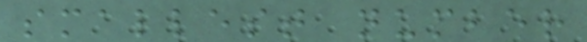smallest number
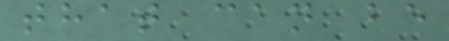that can be
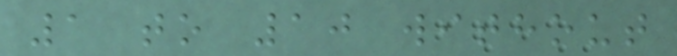1 to 10 without
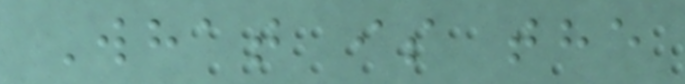What is the
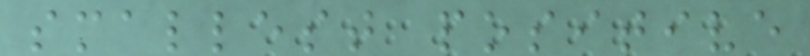smallest positive
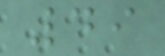49
